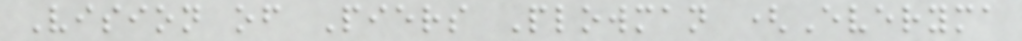Vision of Piers Plowman (Everyma
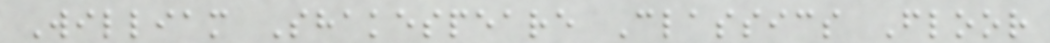William Shakespeare Classics Floor
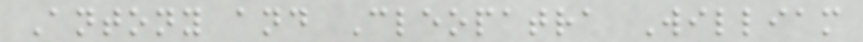Antony and Cleopatra William
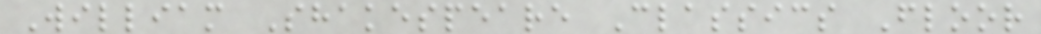William Shakespeare Classics Floor
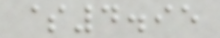$4.95
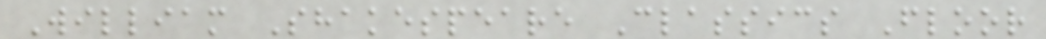William Shakespeare Classics Floor
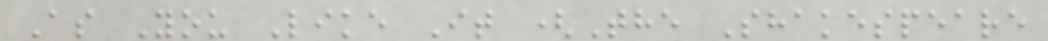As You Like It (The Shakespeare
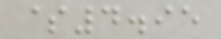$4.95
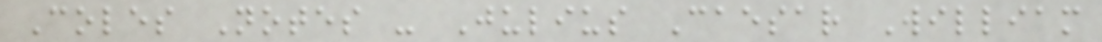Coles Notes - Julius Caesar William
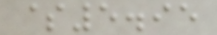$5.95
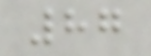87
